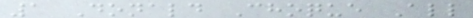1 Donald Choque All
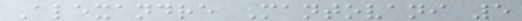Alexandre Mantovani 5
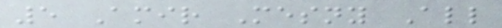5 Amir Mesny All
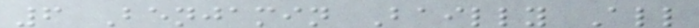6 Benjamin Bailly All
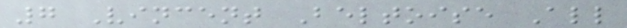7 Vincent Beltoise All
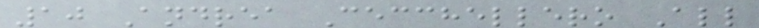10 Andrea Cecchellero All
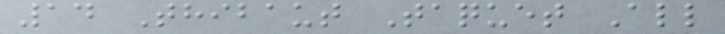14 Thibaut Taquet All
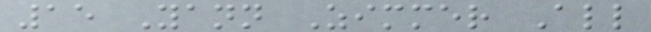15 Yann Zimmer All
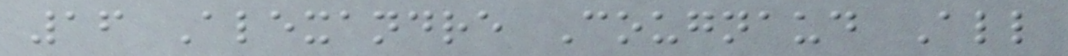16 Alexandre Cougnaud All
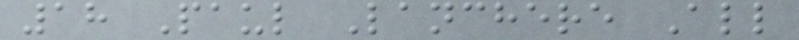18 Paul Lanchere All
